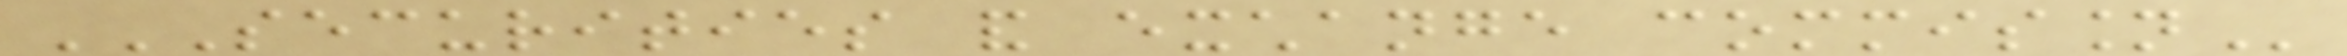SECURITIES AND EXCHANGE COMMISSION
